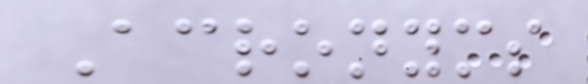Acronyms
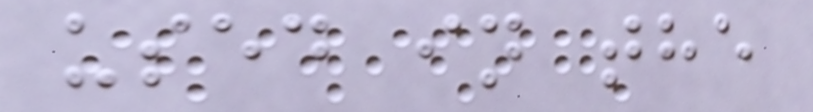used in the
